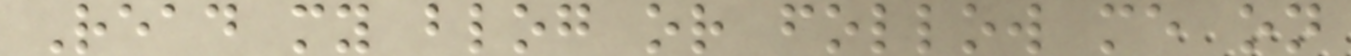Read my blog or follow me on
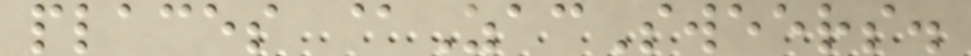places @ZacSweers.
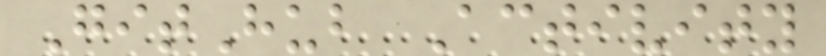GitHub Activity
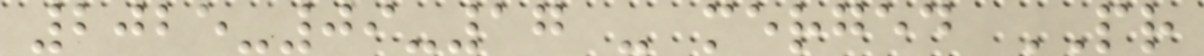2025-09-17 - merged PR
